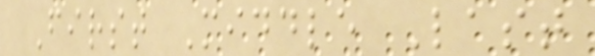First Middle Last
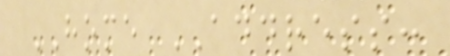HOME ADDRESS:
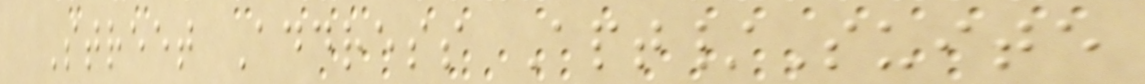Street Address Apt/Suite
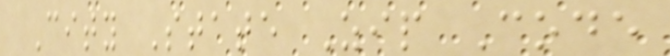City State Zip Code
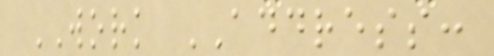WORK ADDRESS:
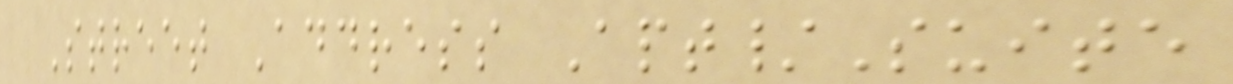Street Address Apt/Suite
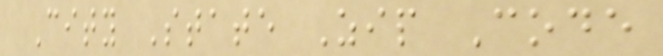City State Zip Code
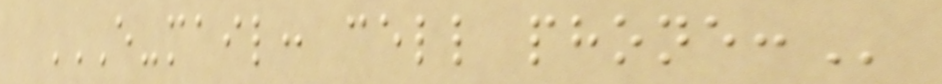E-MAIL: CELL PHONE:
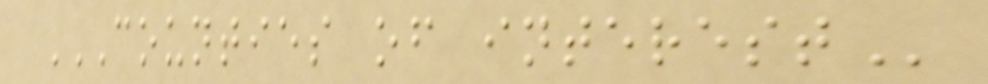COUNTIES OF INTEREST
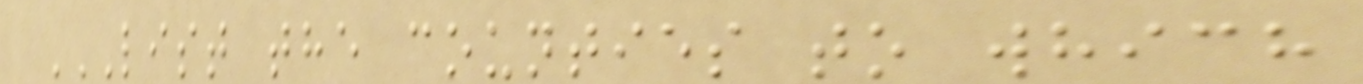LIST THE COUNTIES TO WHICH
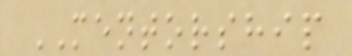MENTORSHIP
